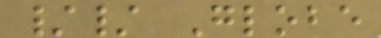// Globe
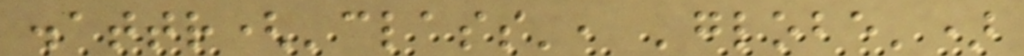.attr('class', 'globe')
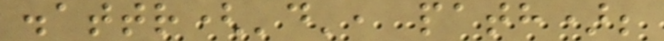.attr('d', path);
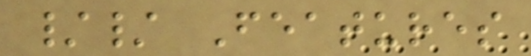// Features
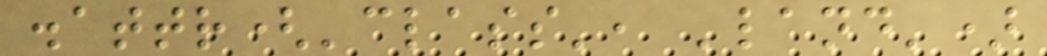.attr('class', 'land')
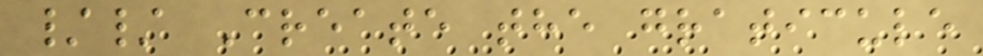// Create the graticule
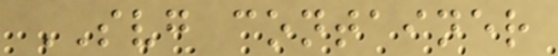SVG container
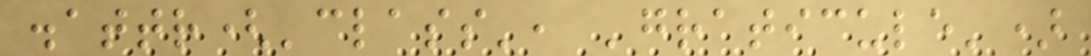.attr('class', 'graticule')
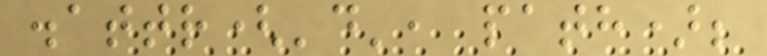.attr('d', path);
